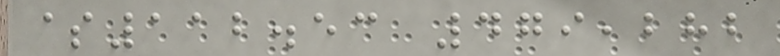$112.53 479,282
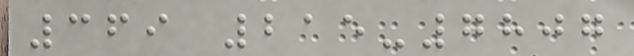369 215-7807
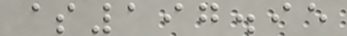$197.95
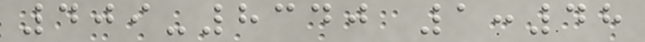409-8340 1:48
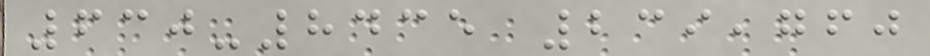630-8435 239,760
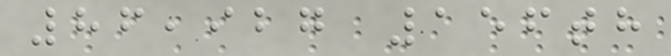86,927 156th
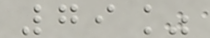79%
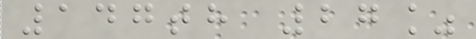147th 27%
